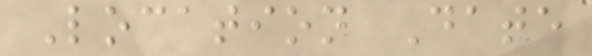Location Date
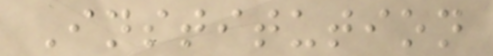Institution
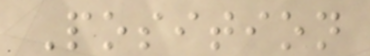Position
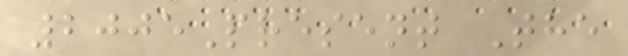2005Present The
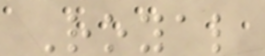Royal
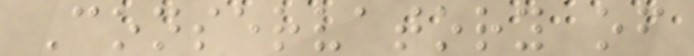Conservatory of
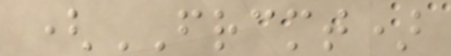(FRCMT)
